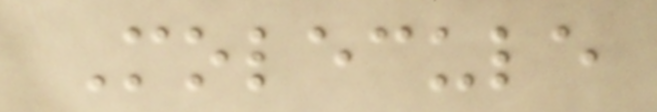Molecule
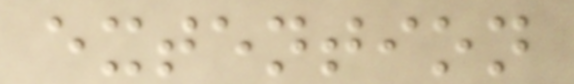extention
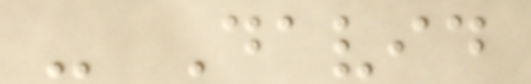- David
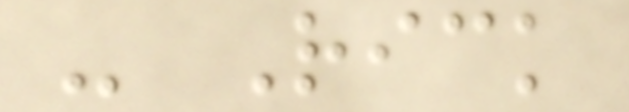- Rick
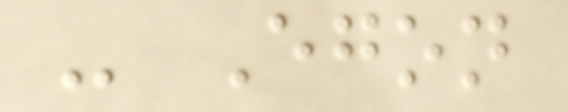- Egon
